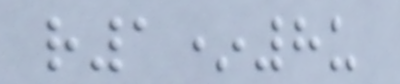r1*8u
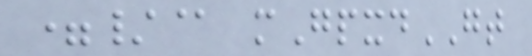=/@ mGpxdGT
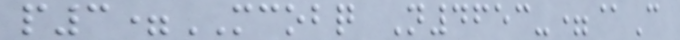p3=MCOBQ N4653-=@C
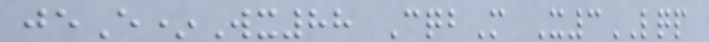jeE*Wx88 CqbM X3LQP
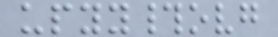upyy#ovg
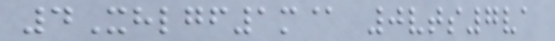4Xhlgf1m@ 0vts7va
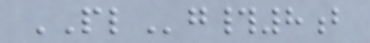PLg#8b
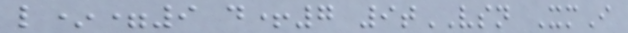l*=9 d+7 9tVSN XmI
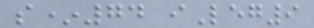s*74 iLeg9
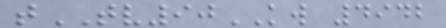tTV90KW 4942
